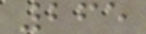265
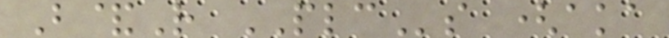B&R PLCs (aka
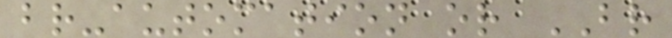br-automation or BR
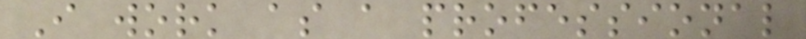I work as a professional
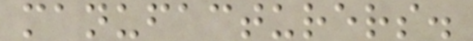manufacturers.
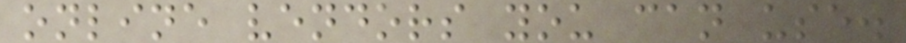online vendors you can use.
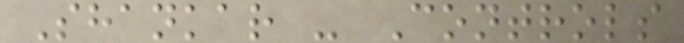Shankar - Controls
